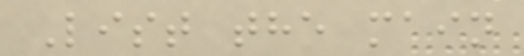List the main
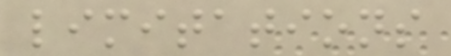limitations
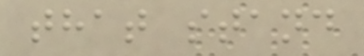that stand
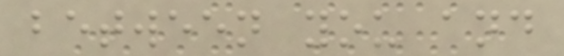between you and
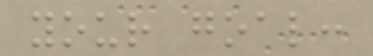your goal:
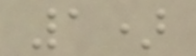1)
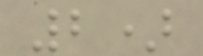2)
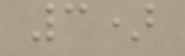3)
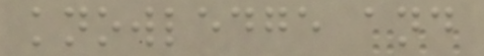knowledge and
